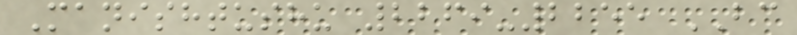Manishtushu 2269-2255 BC
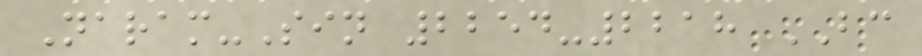Naram-Sin 2254-2218 BC
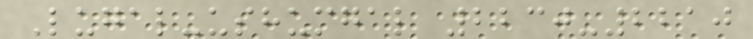Lugal-ushumgal 2230-2210
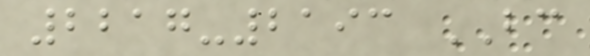2217-2193 BC
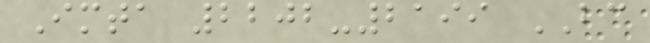Imta 2202-2199 BC
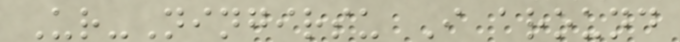Ur-Ningirsu I around
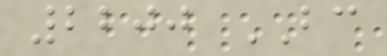2200 BC
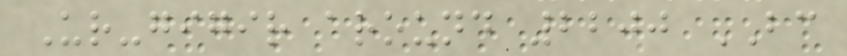Ur-gigir around 2200 BC
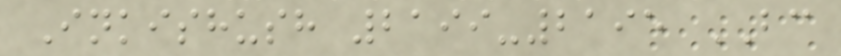Inkishush 2199-2195 BC
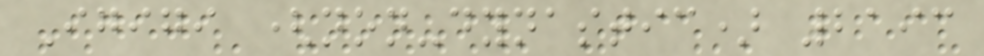Igigi (non-dynastic) 2193
